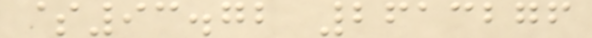$93.72 2613276
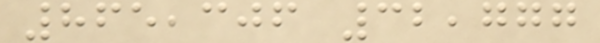865,306 32,777
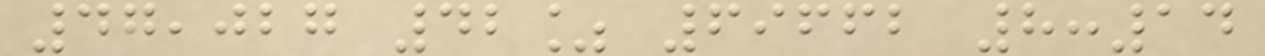47,027 42% 69662 8:14
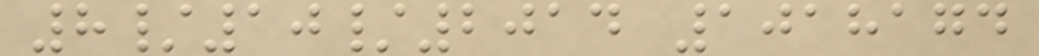8/10/2014 1018174
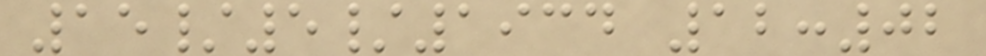15/5/1934 12:02
